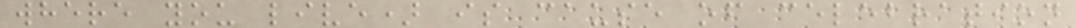where you live) is cause of celebration
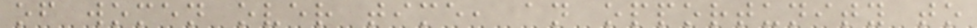of women over time, an opportunity to
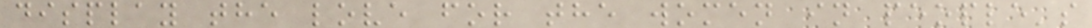display the love for the women in people's
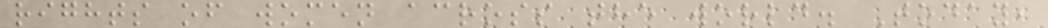rights of women across the world. Today,
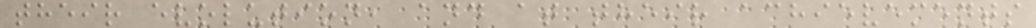their evolution, and at their achievements
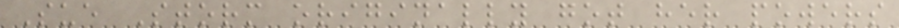Sue Storm originally got her powers
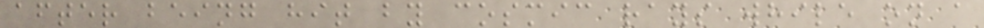after being hit by cosmic rays while on a
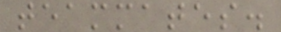teammates.
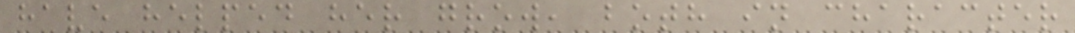have helped her grow, both in character
